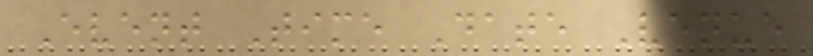Event Time Date Venue
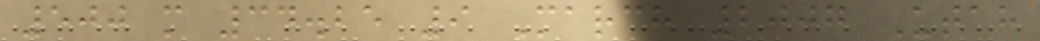500 m 34.25 9 March 2007 Utah
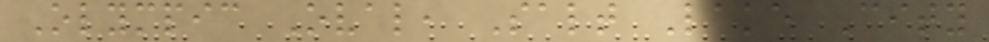Olympic Oval, Salt Lake City
